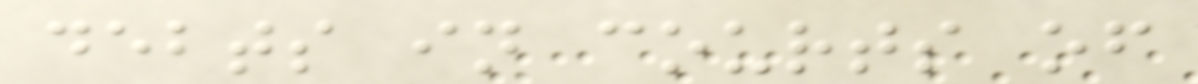debts in courts of
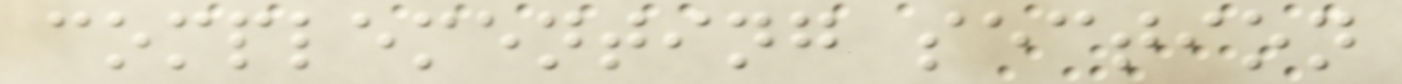complementing section
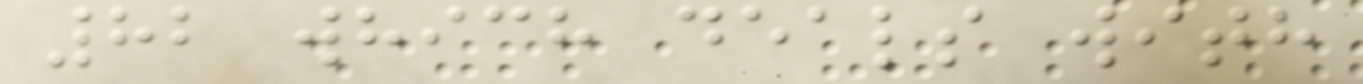82 which deals with
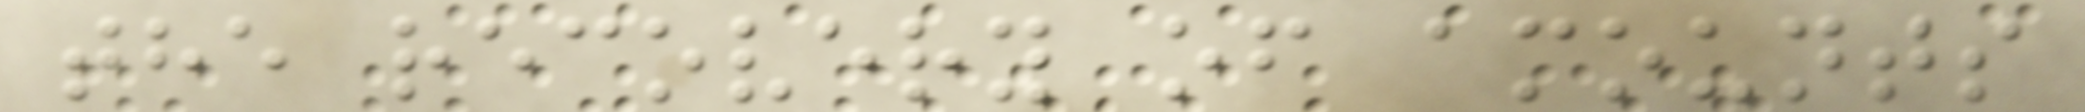the recovery of amounts
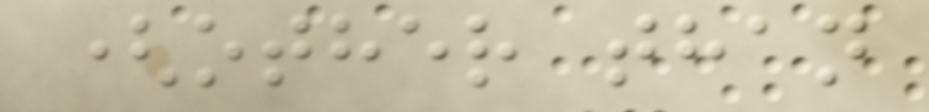(other than
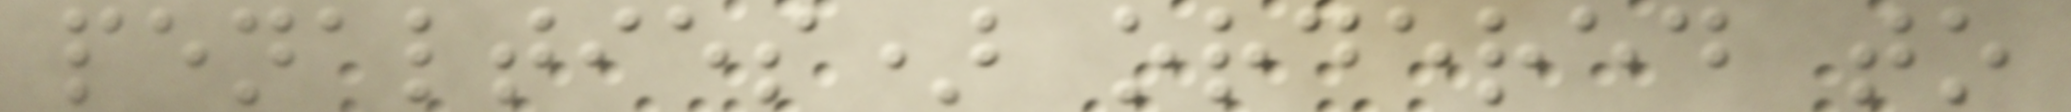penalties) ordered to
